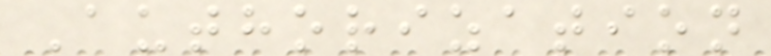Authorization
